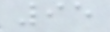95
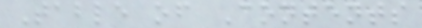Table of Contents
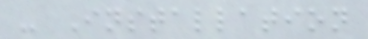- Installation
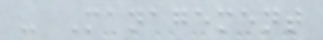- Management
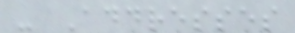- Addresses
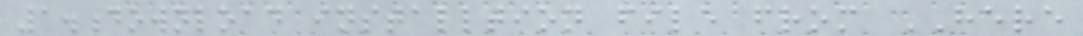1.download installtion file from HERE
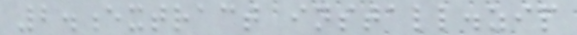2.extract install.zip
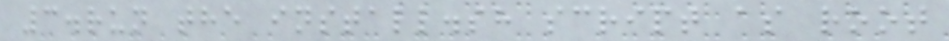3.run the install.sh script as root
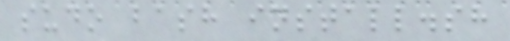sudo bash install.sh
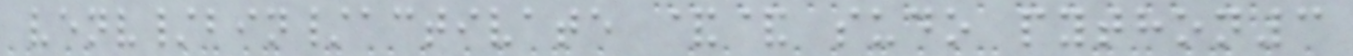venv/bin/activate && sudo python3
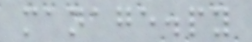manage.py
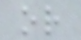or
